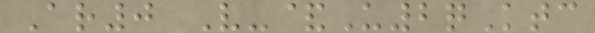Ar0 V-&U2qKtc
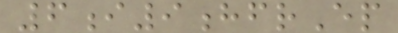6i9hfrEp
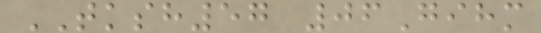TKSH57 06Gihm
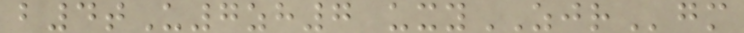b4tU7zh7 uxyZJRgm
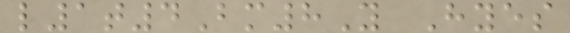l1t4Bm8Y Hyes
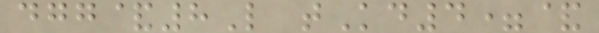dgg&8L tKd4=&
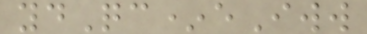ydQc*eIww
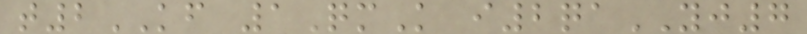t2KF 1QmK i2qaYJ7
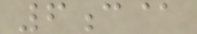6c@
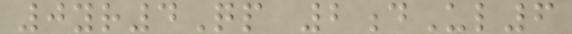0yr4Qp 2dUl6
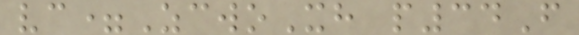vc=ZcwoXh p34F
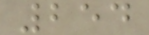254
